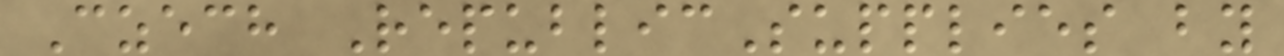Czech RepublicSupplies by
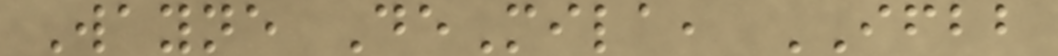Wayne DeMila, IFBB
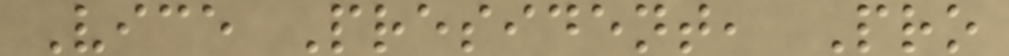Vice President, Pro
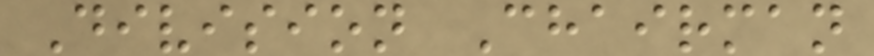Division Chairman
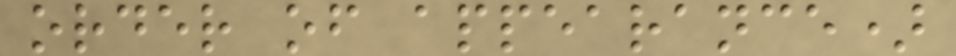order of appearance)
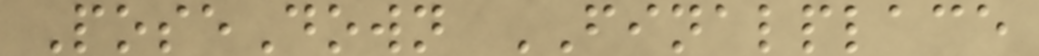PoseDown FINALPLACE
